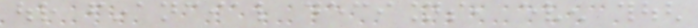our financial decisions, even though
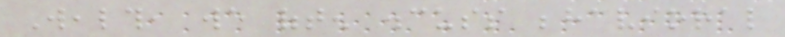Wealth, we often discuss behavioral
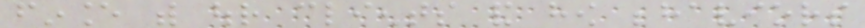finance with our clients and how behaviors
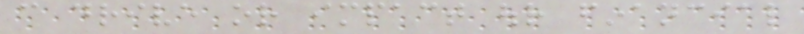can drive or impact our financial
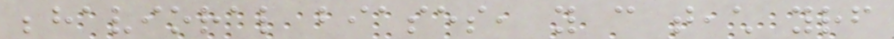behavioral biases, you can teach yourself
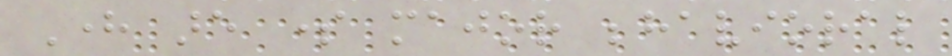Here are some major behavioral
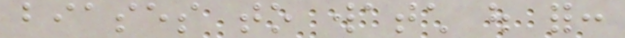biases to watch out for:
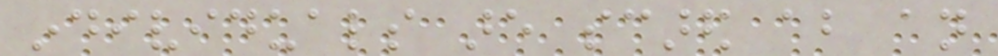individuals are scared about an
